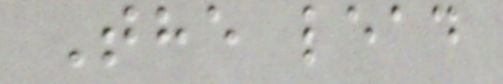The lead
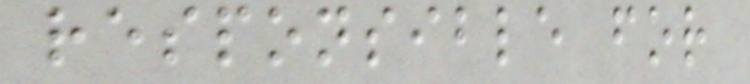responsible for
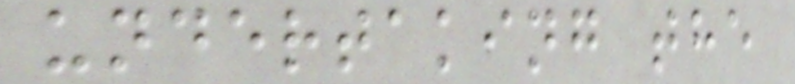undertaking the
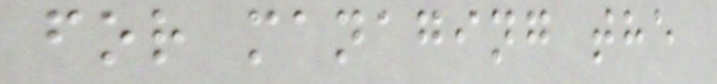for managing the
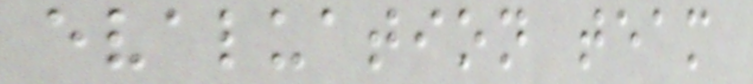evaluation team
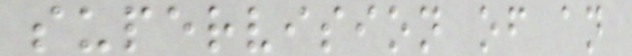supervision of an
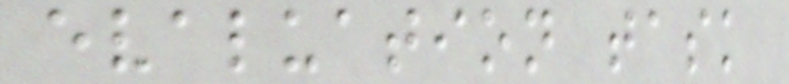evaluation task
